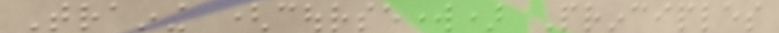Training (coursework) Principles
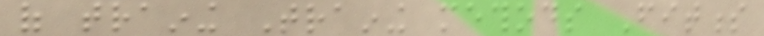of training Training methods Fitness
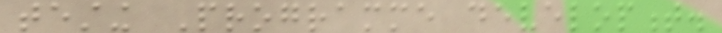testing Programme development.
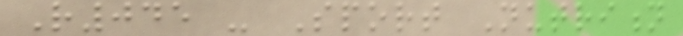R045 - Sport Nutrition
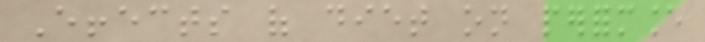Effects of diet on performance
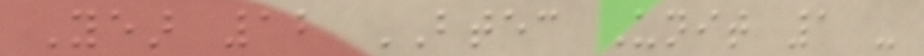Year 12 BTEC Unit 1 -
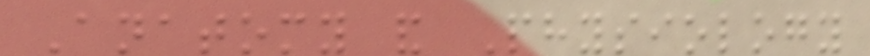Anatomy and Physiology
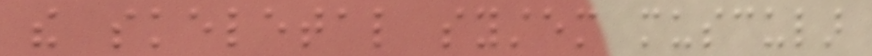the skeletal system muscular
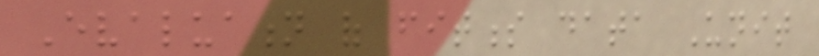Evaluation of fitness data Unit
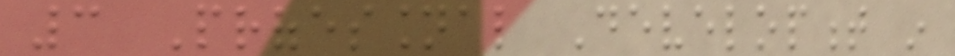3 Professional Development in
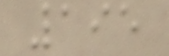195
